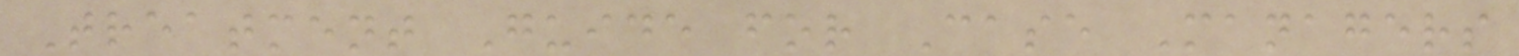Treatment Guide for Case Managers
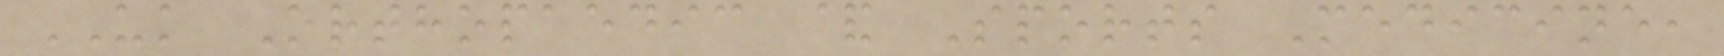UK Orthopaedic & Sports Medicine,
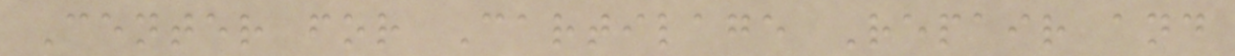Center for Cartilage Repair and
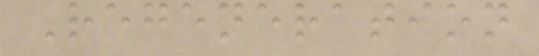Regeneration
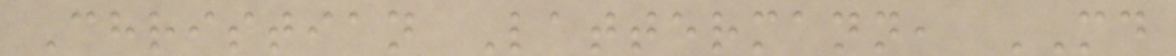Christian Lattermann, MD
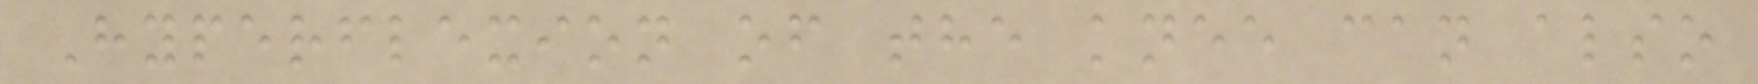Hyperflexion of the knee can also
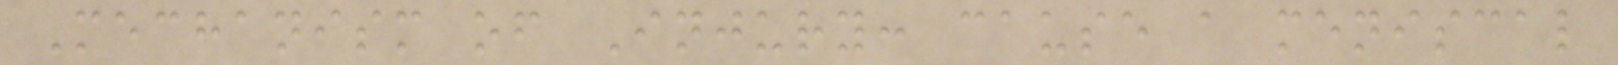Mechanism of Injury: cause a meniscal
